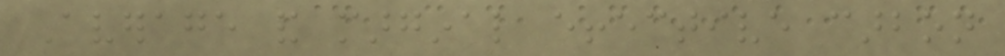Average and marginal effective carbon
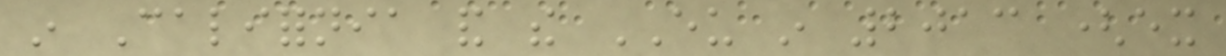in California and the EU in 2013 (ex
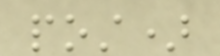post)
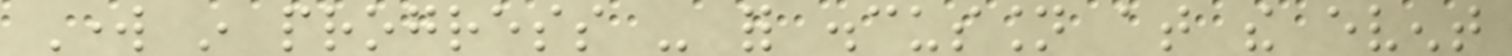Work in progress - for discussion at the event
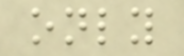only
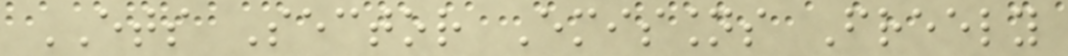ETS Sector Emissions Freely
